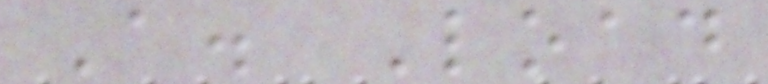A. Load
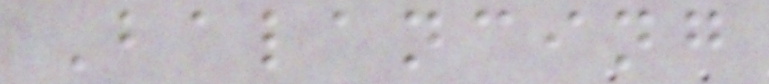Balancing
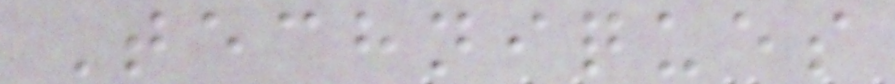Techniques
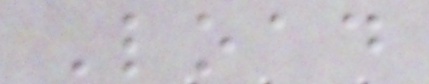Load
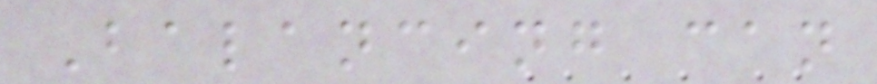Balancing can
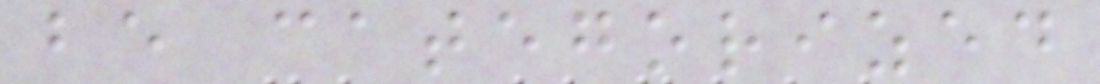be categorized
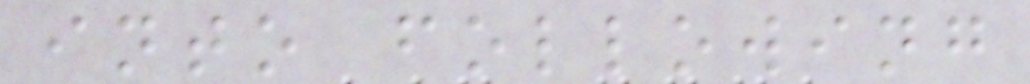into following
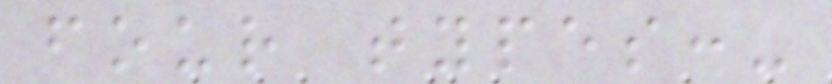four types:-
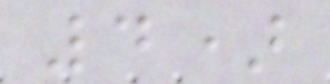4)
